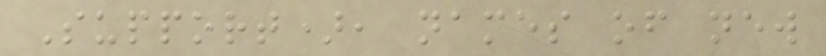Support), names of new
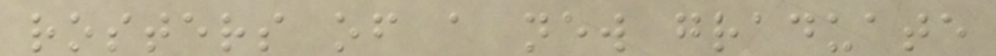rosters of a new graduate
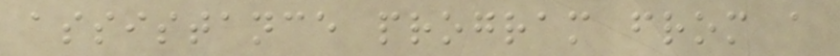assistance program from a
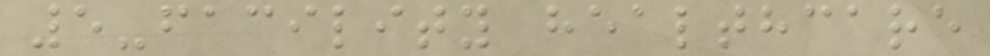5-facility healthcare
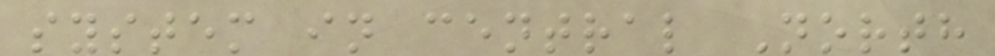system in central North
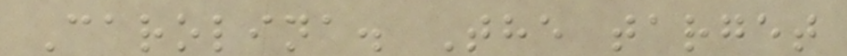Carolina. The target
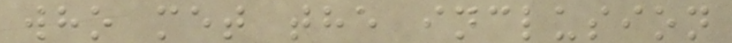who met the inclusion
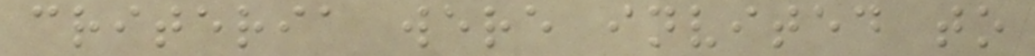criteria were invited to
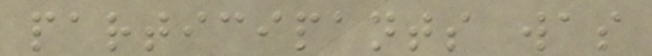participants was
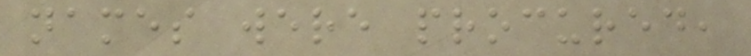names were procured,
